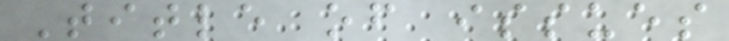Title of issues
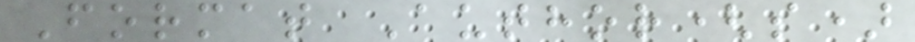Format Author(s)
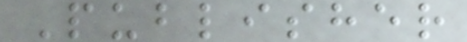Publisher
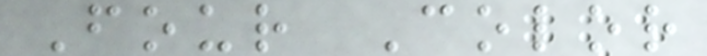Four Color
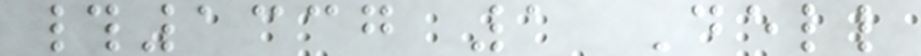#1337 1 Dell
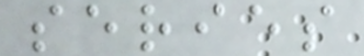series
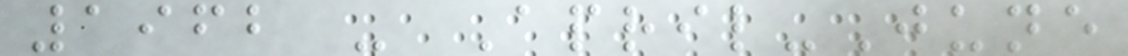1962 - April-June
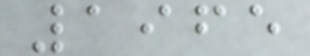1965
